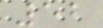52
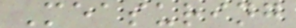Measuring
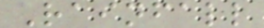Rainfall
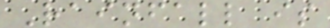Rainfall is
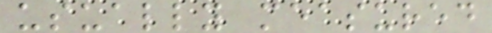usually measured
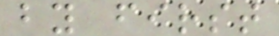by first
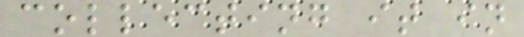collecting it in
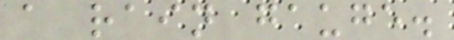a rain gauge.
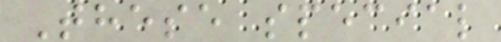These special
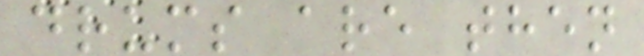drums are then
